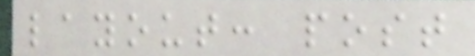layout: post
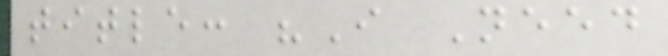title: "I Need
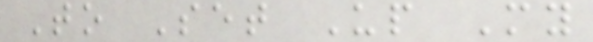To Set Up My
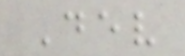Dev
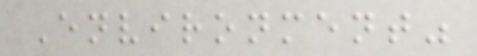Environment"
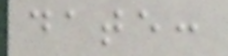date:
